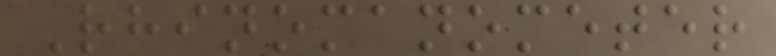Rhinomanometer
